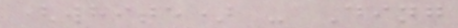(white) - Ding
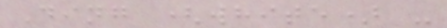Ding (white) -
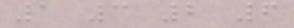1 3 2 6
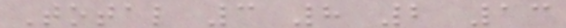Total 3 8 2 13
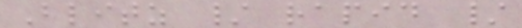Blitz / rapid /
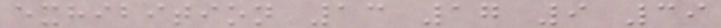exhibition 13 17 9 39
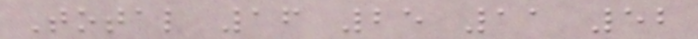Total 16 25 11 52
